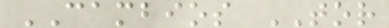CAMBIOS TOR
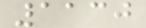1130
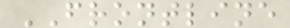FRONTLINE
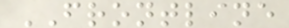FRONTLINE
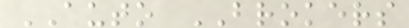AUTO BROKERS
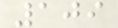109
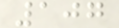107
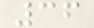36
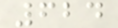624
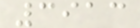3913
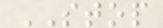STOP
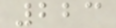223
